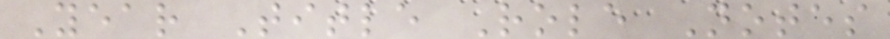Year Title Role Notes
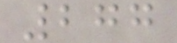277
